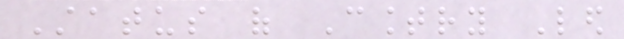Status of Country Led
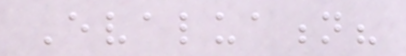Evaluation?
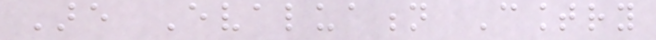Are Evaluation Country
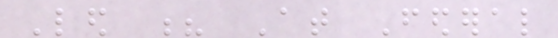Led ? At Federal
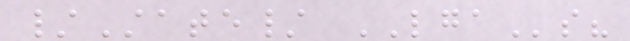/State/ LGAs?
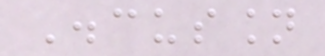Discussion
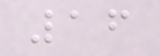16
